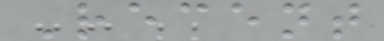Recent
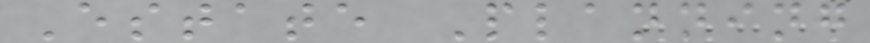Estate Planning
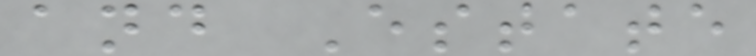and Estate
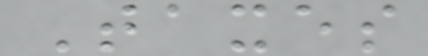Taxes
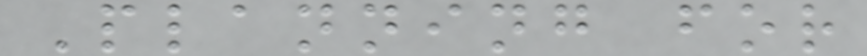Planning for
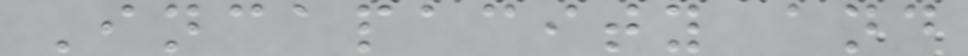Incapacity and
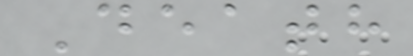Death
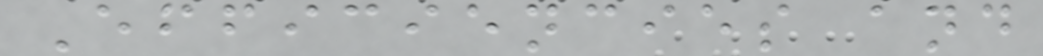Efficiencies and
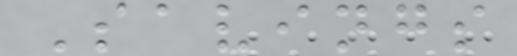Savings
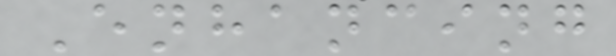Enhancing
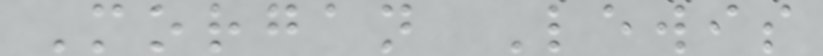Morgan Lewis
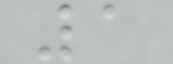1
